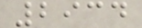2934
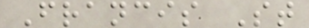Francis St
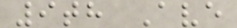9th Ave
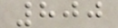800
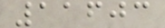11603
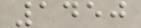1450
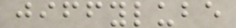jiffylube
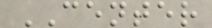CENTER
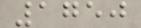1750
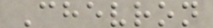Chevron
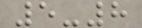5-8
